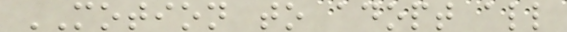MOTION to adopt all
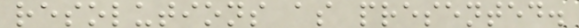resolutions as presented.
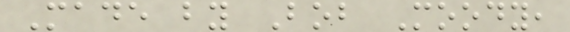Made by Bob Moody,
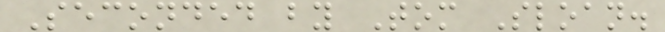Seconded by Tom Sloan.
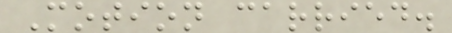Motion carried.
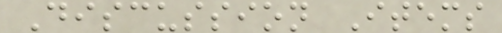Discussion Items
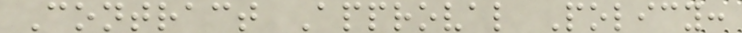Contract Approval Policy:
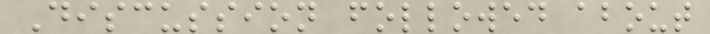Discussion followed about
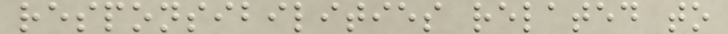responsibilities related to
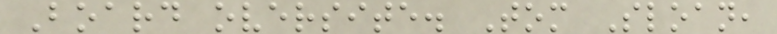Board oversite. Tom Sloan,
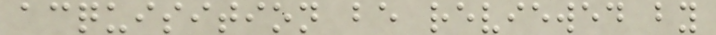acquisition be reviewed by
